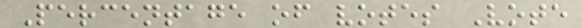Percentage of votes Vote
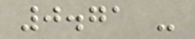0.71 -
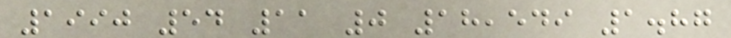1990 54 11 0 18,549 1.87
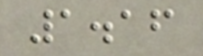1.16
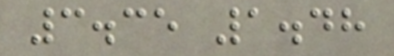3.35 1.48
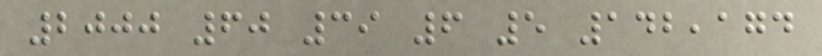2000 60 39 6 5 142,174
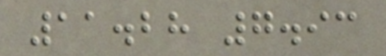11.28 7.93
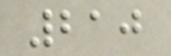210
